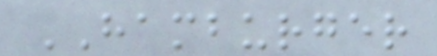HAMBURGER
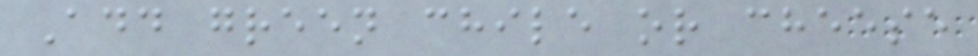Add green chile or cheese
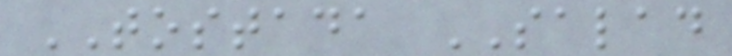TOSTADA SALAD
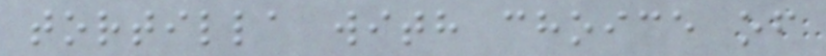tortilla with choice of
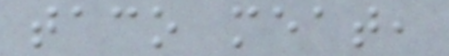taco meat,
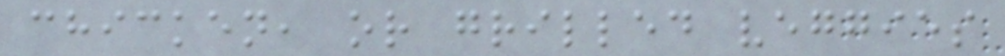chicken, or grilled veggies
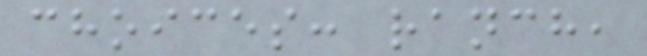choices: ranch,
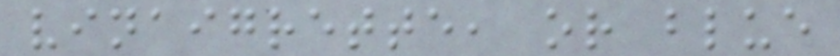vinaigrette, or blue
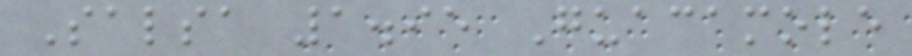Salsa 1.95 Guacamole
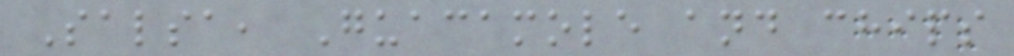Salsa, Guacamole and chips
